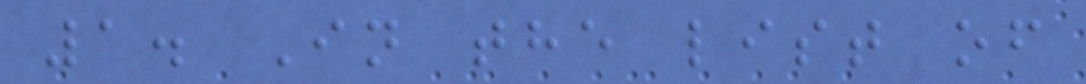1. In the list of
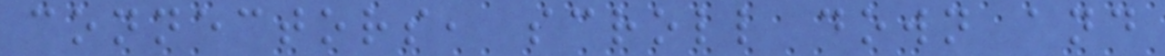connectors, scroll down and
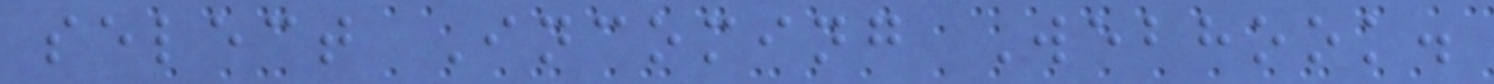select Incoming Webhook.
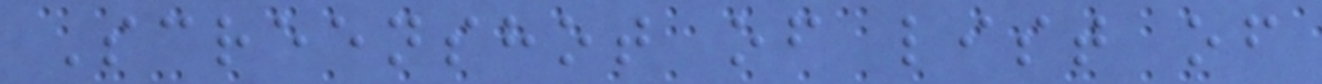Screenshot of list of
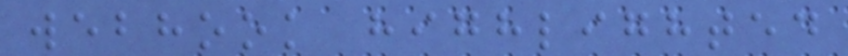webhook highlighted
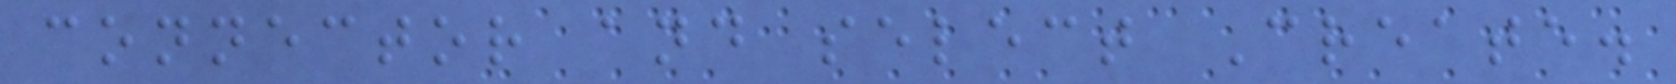connector and select Create.
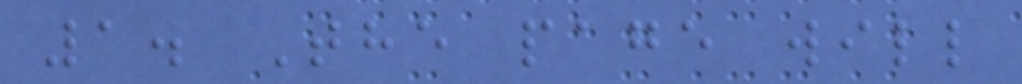1. The page will
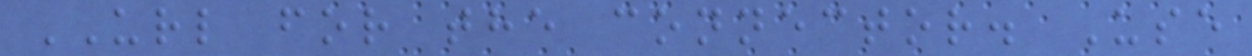URL for the connector. Use
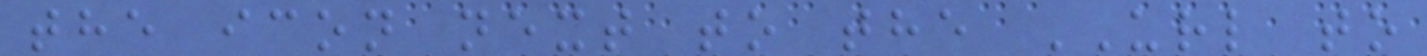the icon next to the URL to
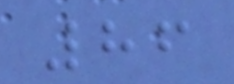86
